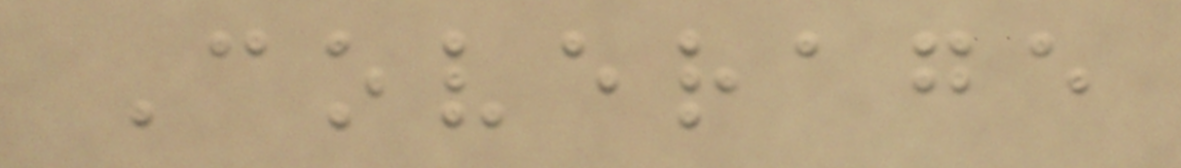Coverage
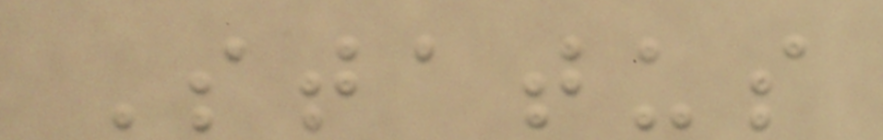Status
